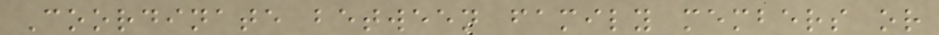Coordinate between family members or
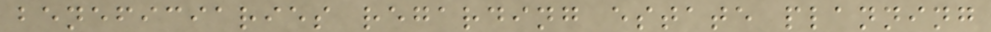beneficiaries regarding estate planning
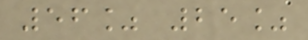56% 25%
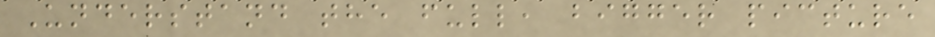Understand the full, bigger picture
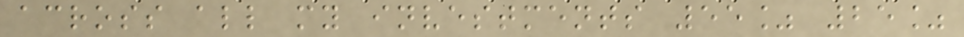across all my investments 55% 25%
